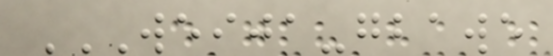WEIJA-GBAWE
